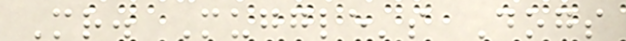Mr. Muggle's Dogs
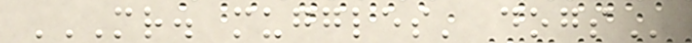MR. MUGGLES' DOGS
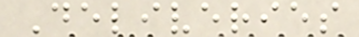Deliveries
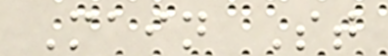Main St
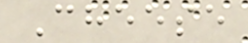Cheese
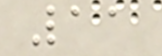11
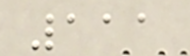111
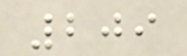209
